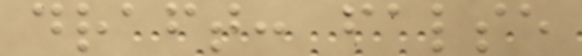draft: false
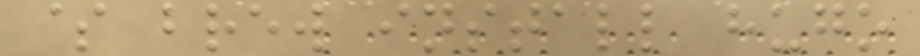$ brew install hugo
